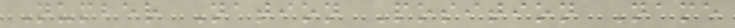Number Nation Position Name
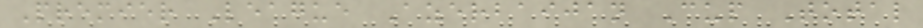Premier League Azerbaijan Cup Total
